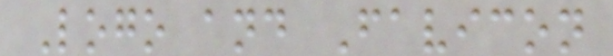Logo and Favicon
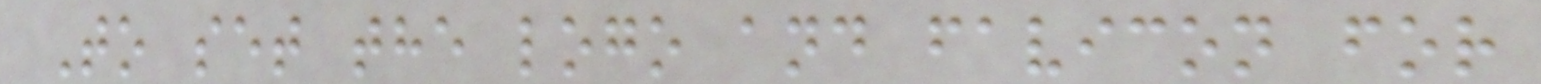To set the logo and favicon for
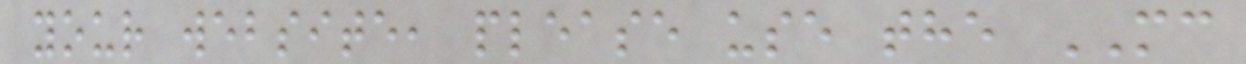your website, please use the MC
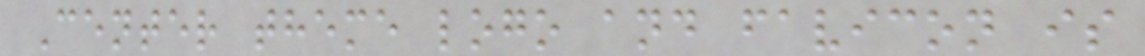Center theme logo and favicon is
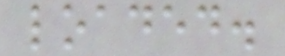loaded.
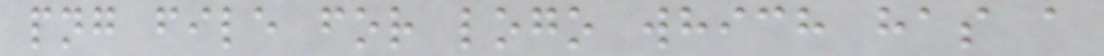png file for logo which has a
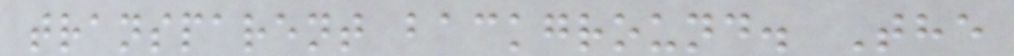transparent background. The
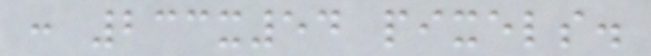: 233x54 pixels.
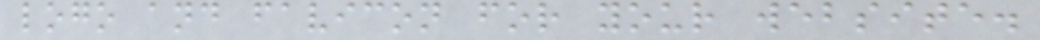logo and favicon for your website.
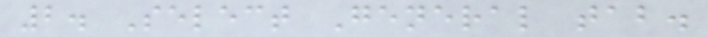2. Select General tab.
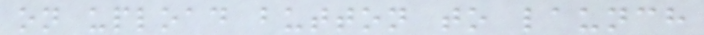on upload button to launch
